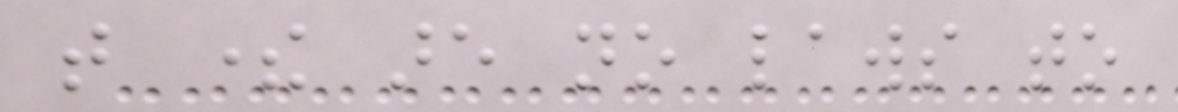that there are no laws to
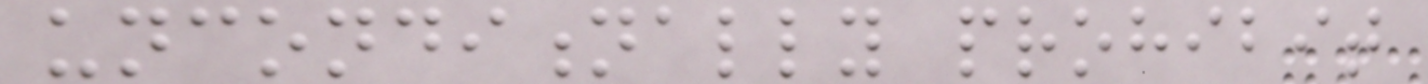unconditionally prohibit
